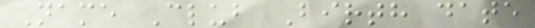Name Club Birth date
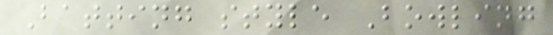Batting style Bowling
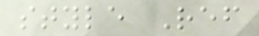style Ref
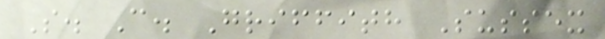S. C. Griffith Sussex
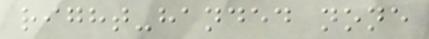right-handed none
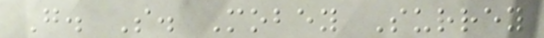G. S. Mobey Surrey
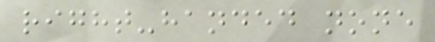right-handed none
